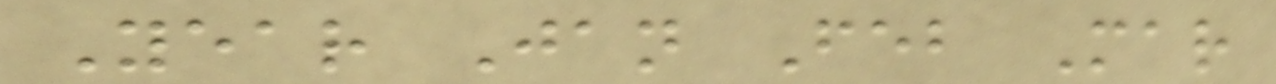Year Jan Feb Mar
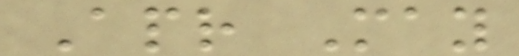Apr May
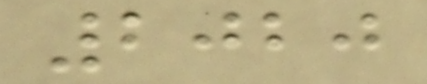2020
